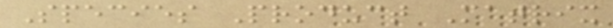Species Product Matrix
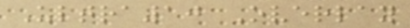Ultra10 Overlay
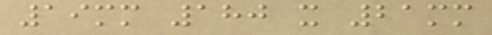19mm 180 x 21mm
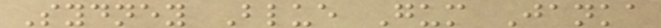Sydney Blue Gum Janka
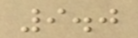9.0
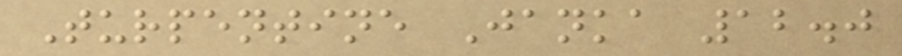Turpentine Janka 12.0
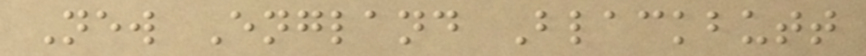New England Blackbutt
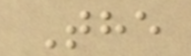The
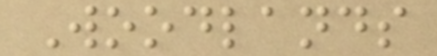Woodlands
